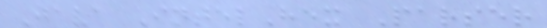Java IntelHex Parser
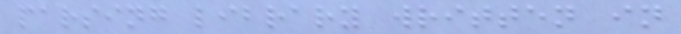parsing library written in
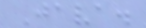Java.
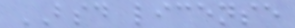BSD license
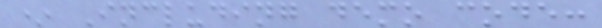* Including demo code:
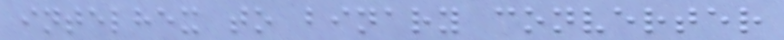intelhex to binary converter
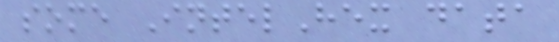some IntelHex data
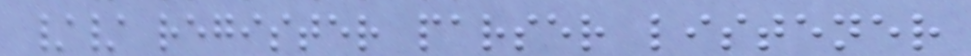// register parser listener
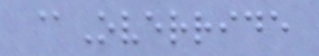@Override
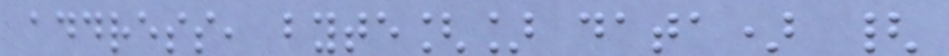address, byte[] data) {
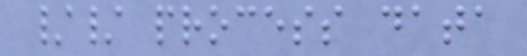// process data
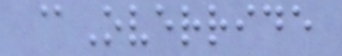@Override
